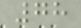78
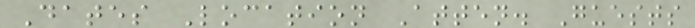Dates Location Atten. Guests
